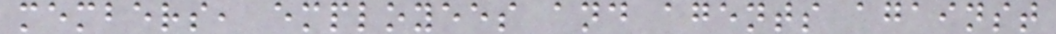members, employees and agents against
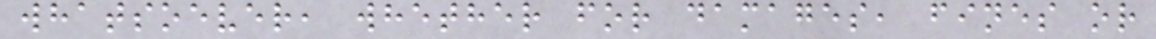whatsoever, whether for damages, fines or
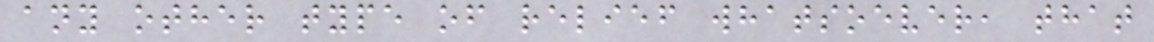any other type of relief whatsoever, that
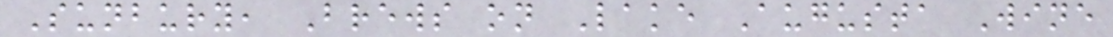Sunbury, Brews on Lake Augusta Wine
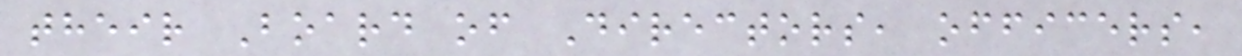their Board of Directors, officers,
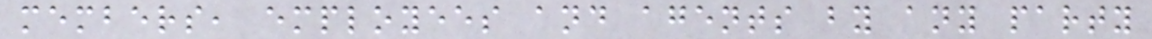members, employees and agents by any party
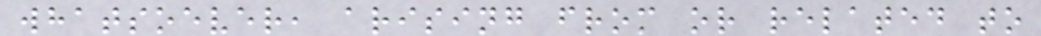whatsoever, arising from or related to
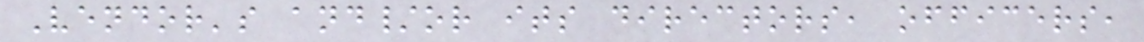Vendor's and/or its directors, officers,
